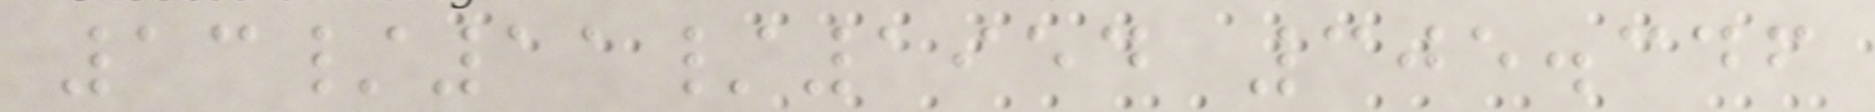13/11/1954 305.346
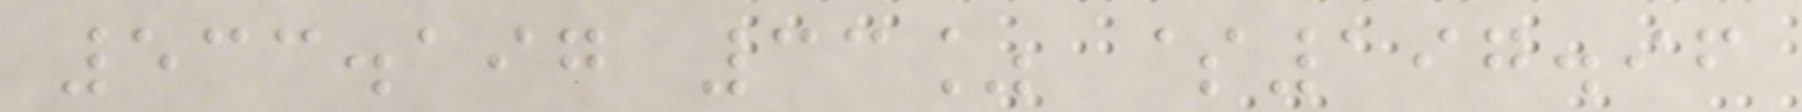533.197 33% $197.96
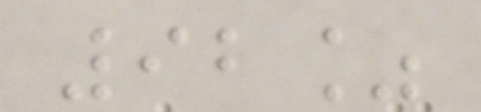92%
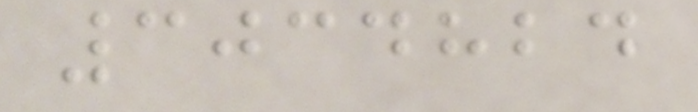3034824
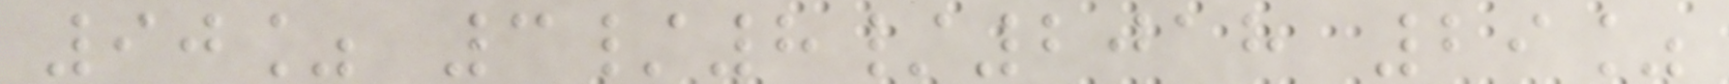90% 3/8/2018 29%
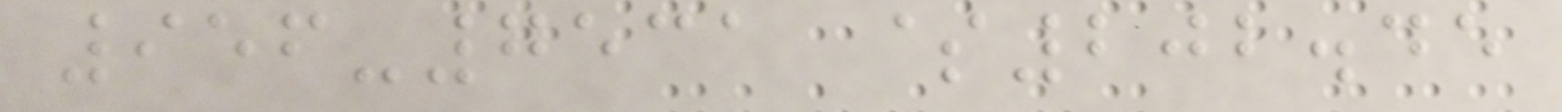956-7531 $202.45
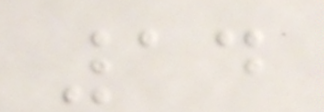14
